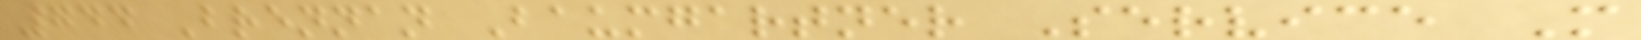744 Brennan Baumgartner Service M
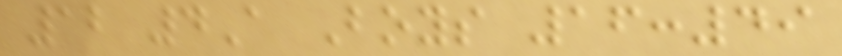12 4A Boys 16:49
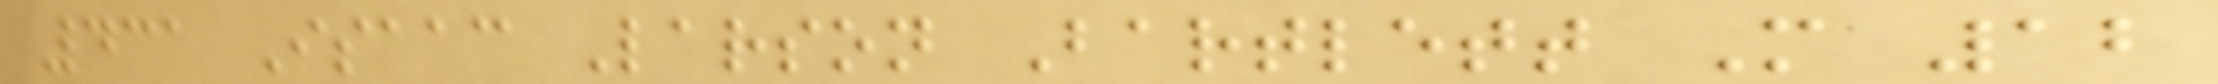431 Isaac Larson Bartlett M 12
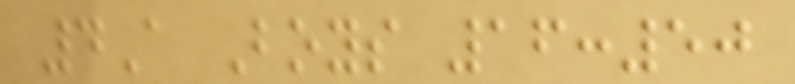4A Boys 16:50
